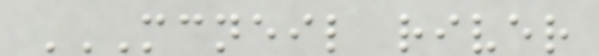MCNEIL RIVER
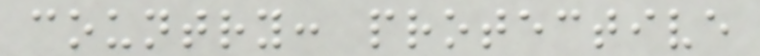country: protective
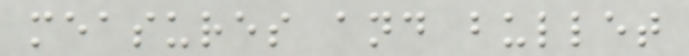measures and bullet
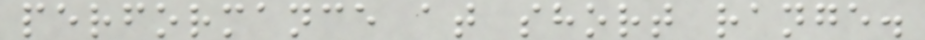performance at short range.
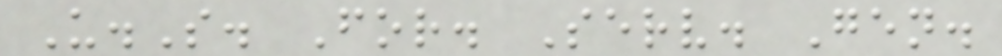U.S. For. Serv. Gen.
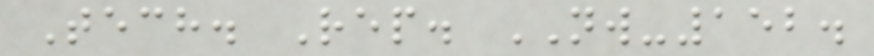Tech. Rep. NW-152.
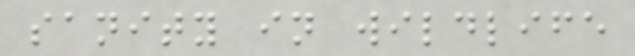sanity in wildlife
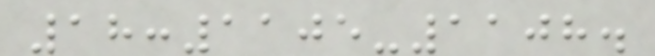18:1105-1108.
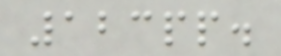123pp.
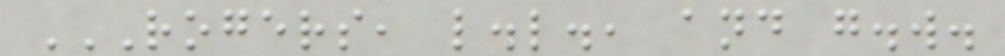ROGERS, L.L., AND G.W.
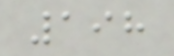198
